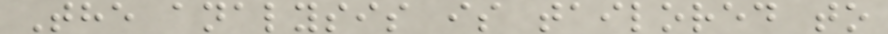The analysis is tailored to
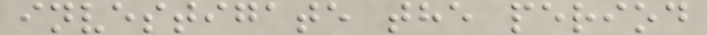investigate the period
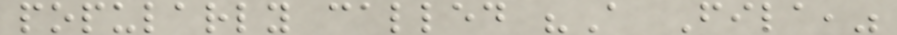popularly called "A Fila,"
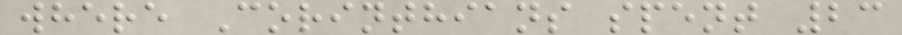where Corinthians spent 23
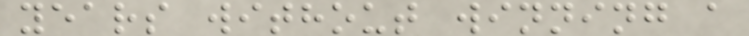years without winning a
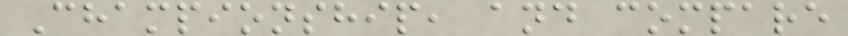Championship, and compare
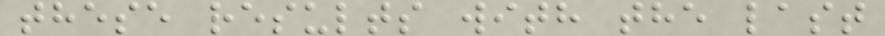these results with the last
